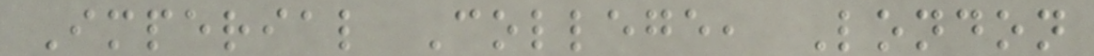Imperial College, London
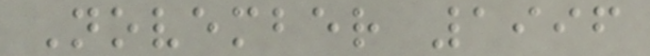November 1996
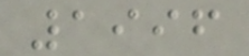1996
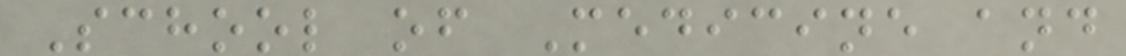School of Medicine and
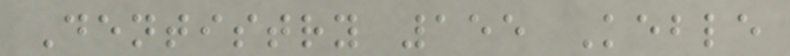Dentistry 155 Keble
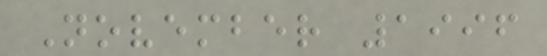November 1996
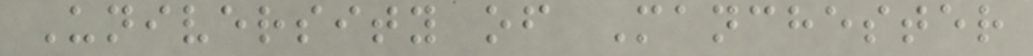University of Manchester
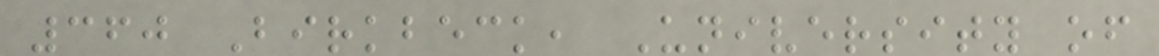360 Birkbeck, University of
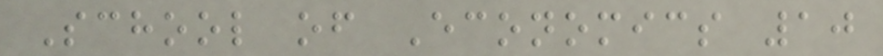School of Economics 10
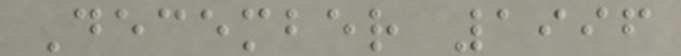December 1996
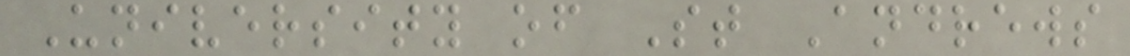University of St Andrews
